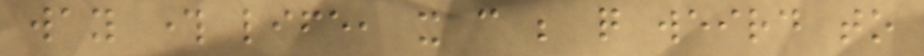way through life, it can be quite weird to
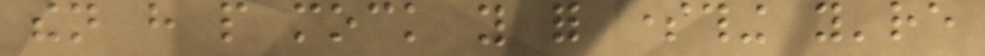then have people mock you for something you're
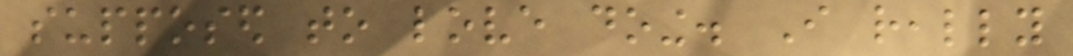supposed to love doing. I really
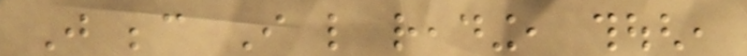Just because I like reading, though,
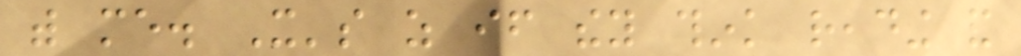with me. It's as if they think reading and
